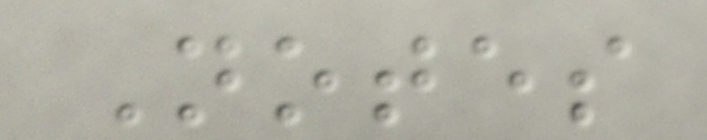Notes
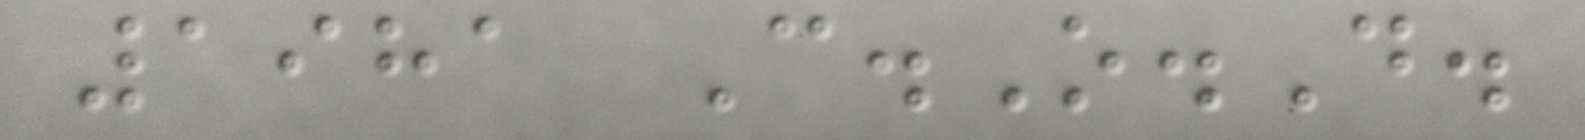1981 C.O.D.
